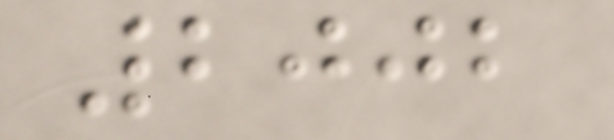2002
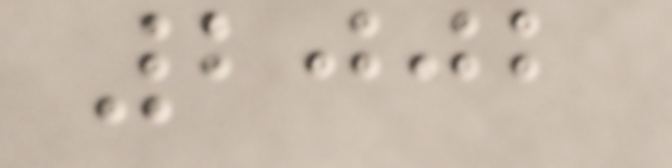2002
